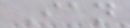Ian
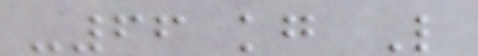-66 kg L
